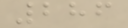286
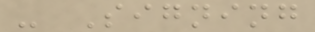- Signing
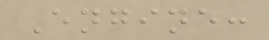Engine:
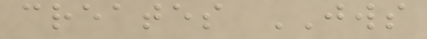creates JWS
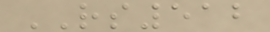RS512
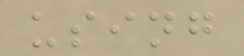using
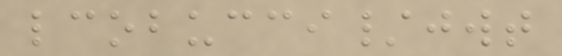lcobucci/jwt
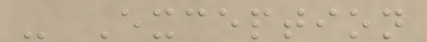- Exception
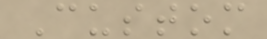Custom
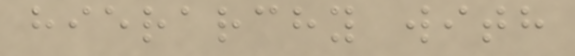hierarchy with
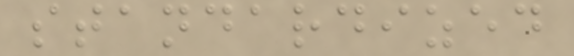standardized
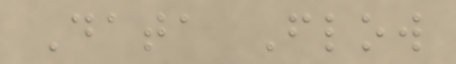Data Flow
